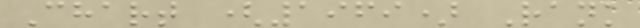Chart (1969) Rank
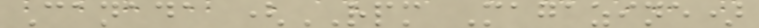Canada (RPM Magazine)
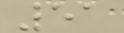51
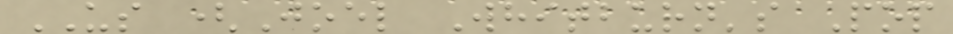US (Joel Whitburn's Pop
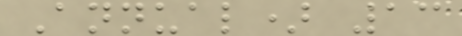Annual) 13
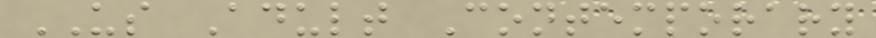US Adult Contemporary
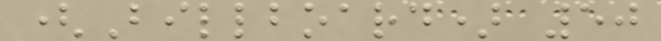(Billboard) 50
